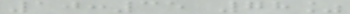10:35 78%
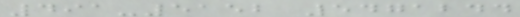491-5152 5471244
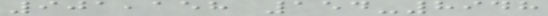901,158 154-8948
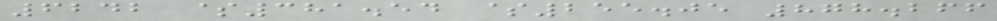6242 $381.54 $255.05 878.266
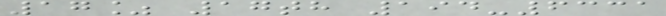17% 17th 194-6331
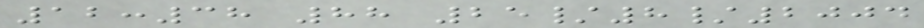12:38 88 25/8/2004
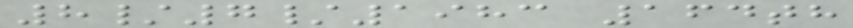8/7/1983 164th
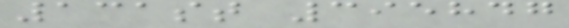131st 395847
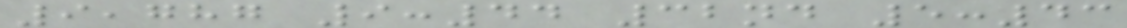9,787 9:44 32nd 5:43
